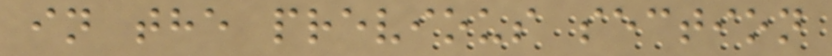in the previous section
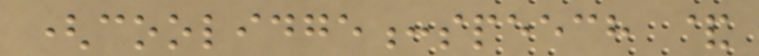(coolidge:speech &
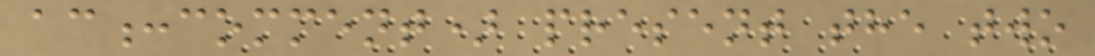ac:comment) present the two
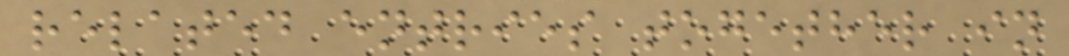related entries together in
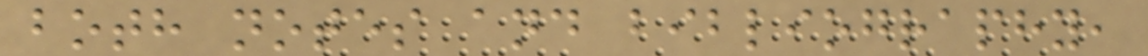both notes and bibliography,
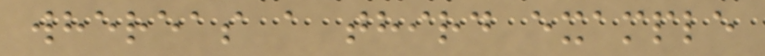whereas a third example
